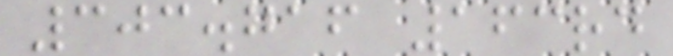303.716 163rd
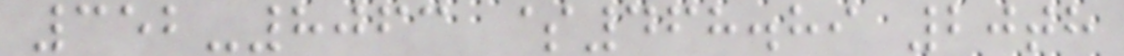352-8063 $468.89 20th
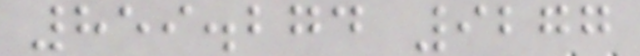859.274 9277
